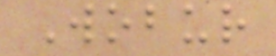Wobur
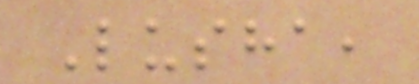Lusha,
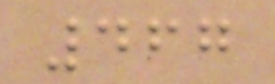467
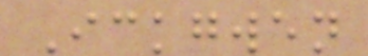Ickgwen
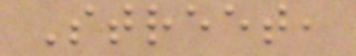Street,
